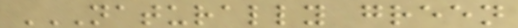NATURALLY GREEN
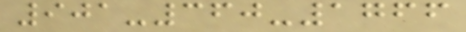901-360-1766
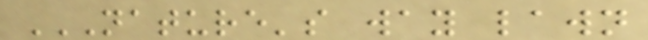NATURE'S WAY LAWN
